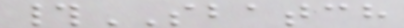#SBATCH
